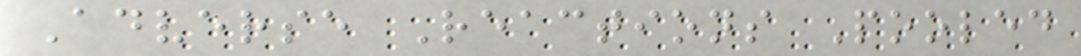Adverse Reactions Pooled
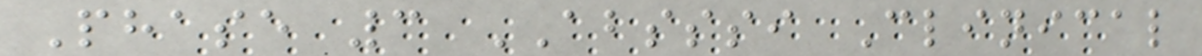Phase 3 ABSSSI Clinical
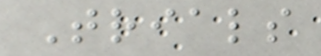Trials
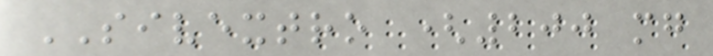SIVEXTRO (200 mg
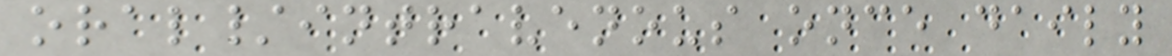oral/intravenous once daily
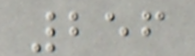256
